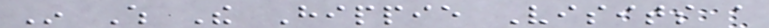In Which The Hippie Visits a
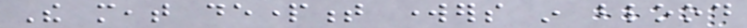The meat department workers in blood
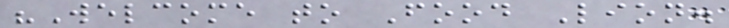"Welcome to Food Lion.
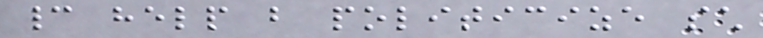cannot help but politicize such
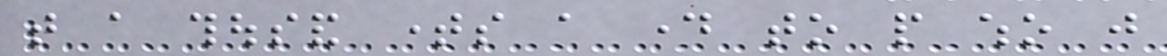that a thousand times a day to people who just
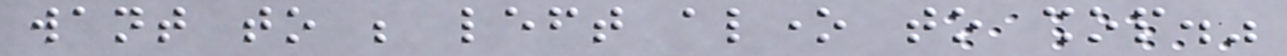want to be left alone to shop."
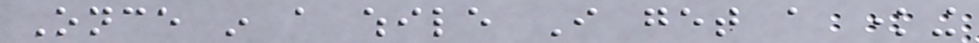Once in a while I get a knowing
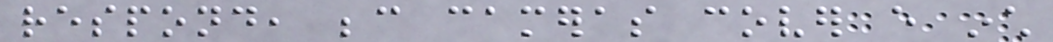respond, because cameras cover every inch
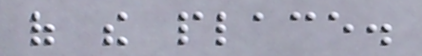of the place.
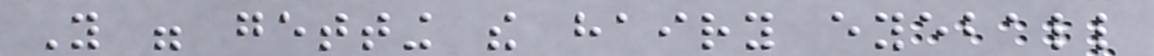You were getting the hairy eyeball
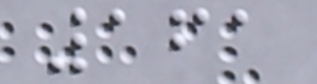161
